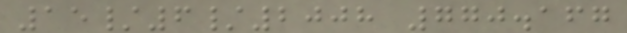15/6/2008 770.167
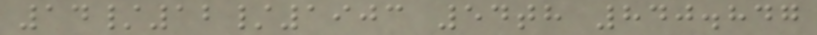14/12/1903 54th 840.847
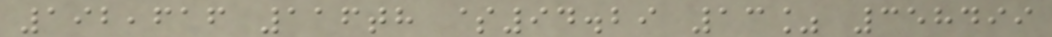192,616 116th $94.29 13% 358499
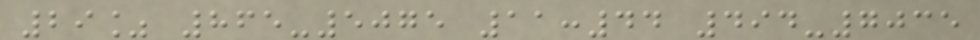29% 865-5075 11:44 494-7035
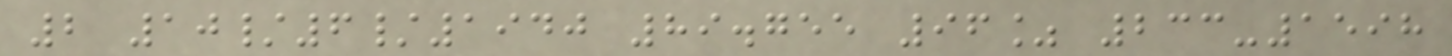2 10/6/1940 89.755 96% 233-1598
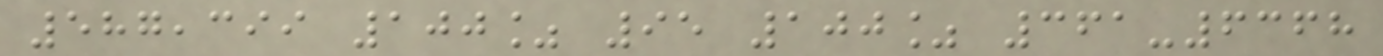587,399 100% 95 100% 361-6368
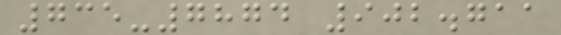735-7874 902.711
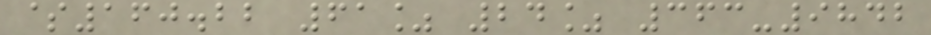$160.22 61% 24% 363-9842
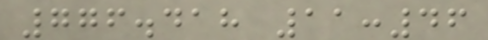776.418 11:46
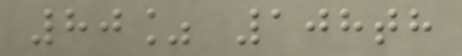80% 108th
